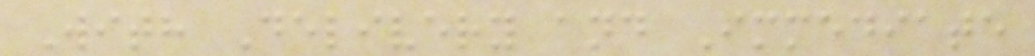With Delivery and Immediate
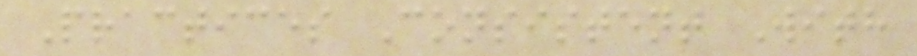Practices Consistent With
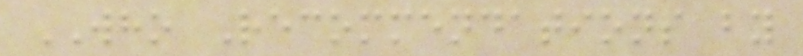WHO Recommendations by
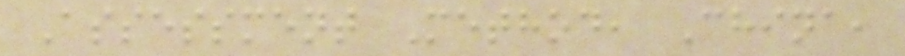Assessment Method, China,
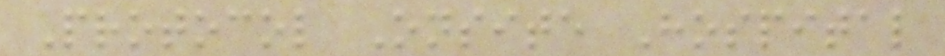Protocol Onsite Hospital
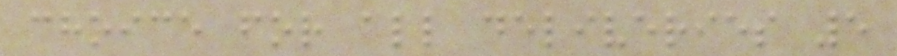choice for all deliveries 5
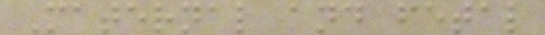Maternal and fetal
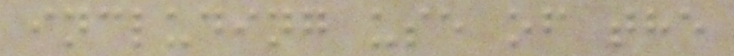including use of the
